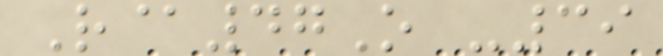R@47O -39
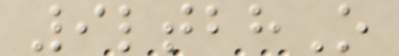9ltbhO
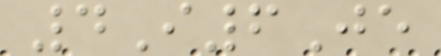4I6Je
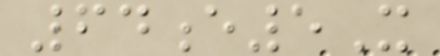64e5X
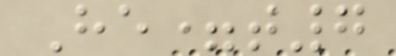He=t7
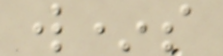w*s
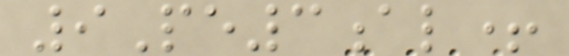9Pe3al+
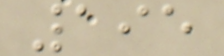195
